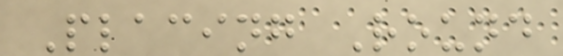Placing Round
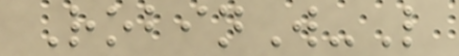RobinW-L
